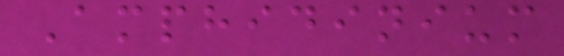Amphidinium
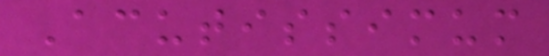Acutissimum
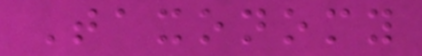Taxonomy
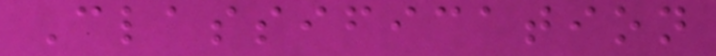Classification
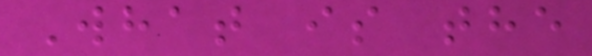What is the
